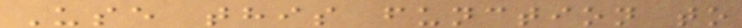Use this function to
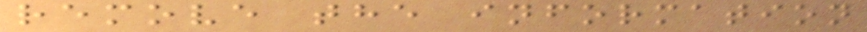remove the information
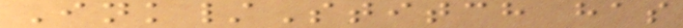Ink/Stitch has
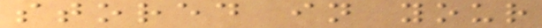stored in your
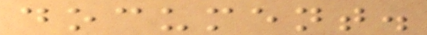document.
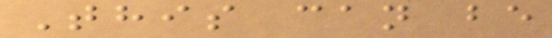This can be
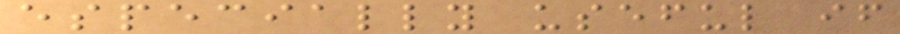especially useful if
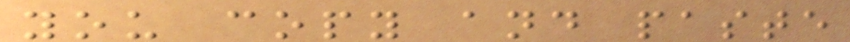you copy and paste
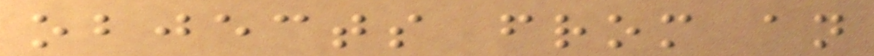objects from an
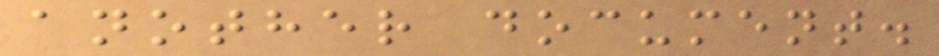another document.
